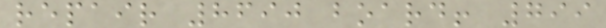repair 8690 board! 799
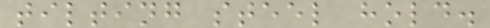tilting steel hold.
